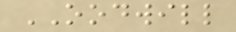OODWILL
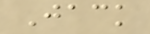Jack
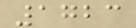1723
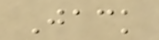Jack
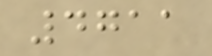4711
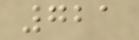721
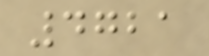4721
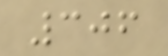306
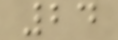24
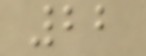22
